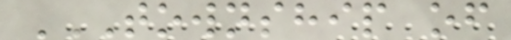TOWNSHIP OF
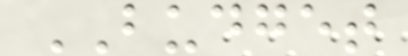BUDGET
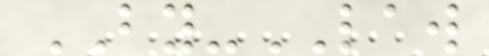BY-LAW
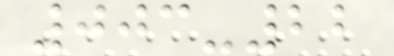003-22
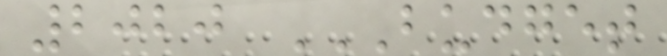2020 BUDGET
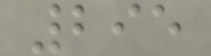295
